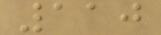110
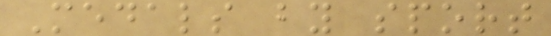Medals by sport
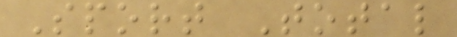Sport Total
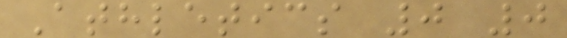Athletics 0 0
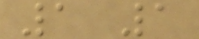1 1
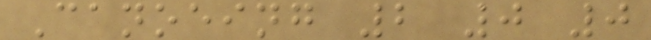Canoeing 2 0 0
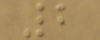2
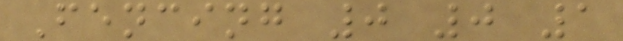Fencing 0 0 1
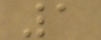1
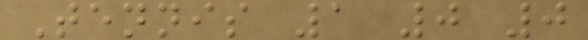Tennis 1 0 0
